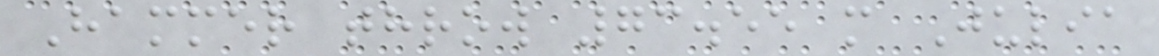Hammer throw 73.55 m Julia
